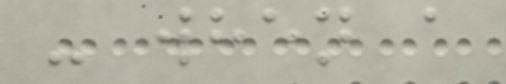- when a
